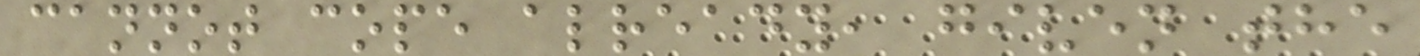cannot cope already, given the
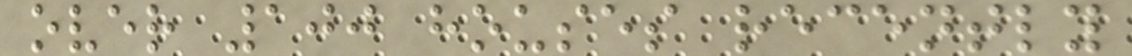over 100 houses recently
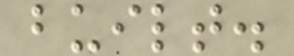built.
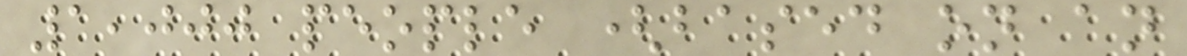1,000 people (based on an
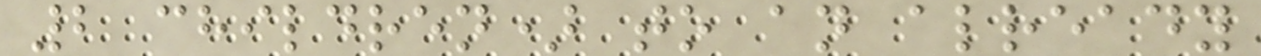2 children) to an already
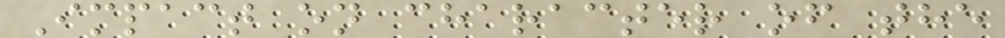Impact on character of the
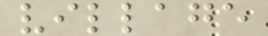village
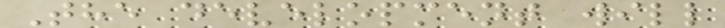The development will
